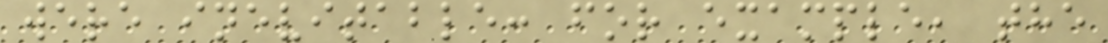were inevitable: for example, the
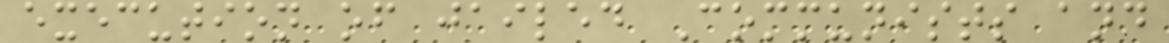execution of jailed Communists and
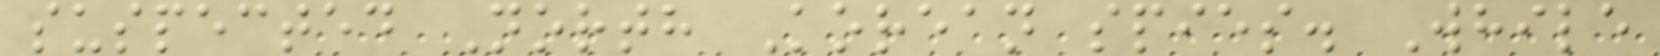suspected North Korean spies. While
